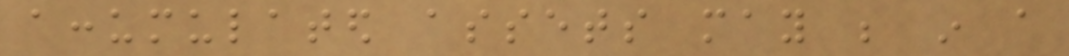accumulated assets may be in a
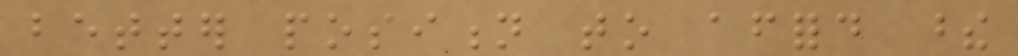better position to afford these
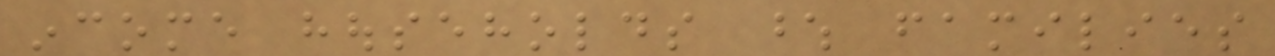income households whose families
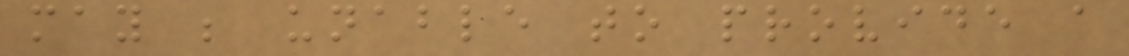may be unable to provide a
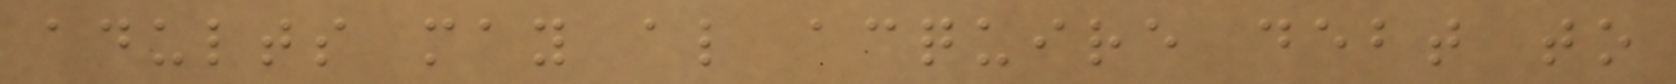adults may also acquire debt to
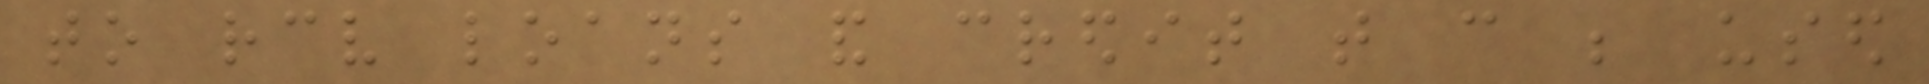to receive loans and credit that can be used
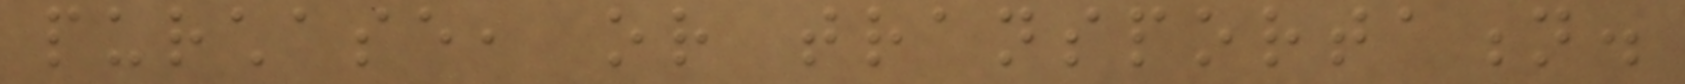purchase, or transportation.
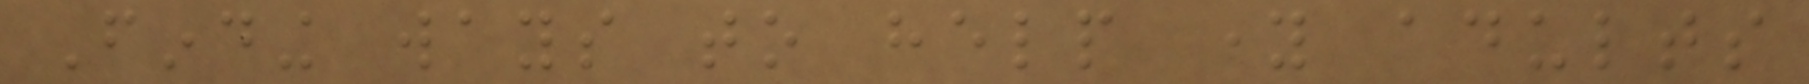Finding ways to help young adults
